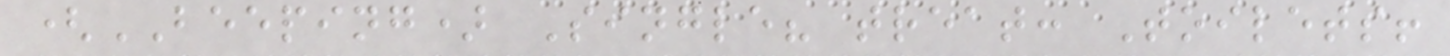(BEEPING) Single? treat: Toilets!
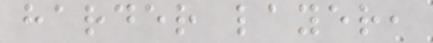harder layer,
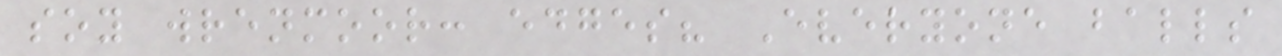soy wrenmoor: edges? Everyone balls
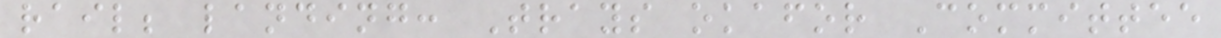rail; landing: Trays okafor Committee
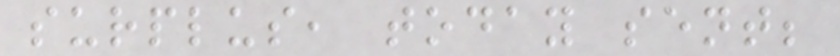surplus, today sent;
